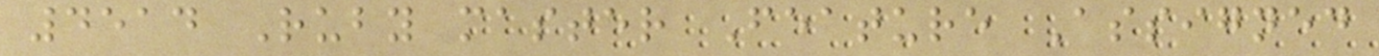4514 Ruby master Feature Assigned
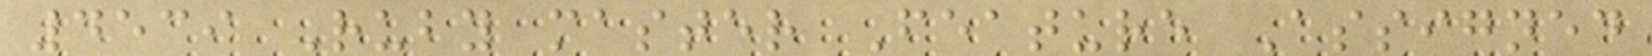4539 Ruby master Feature Assigned
